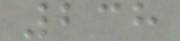238
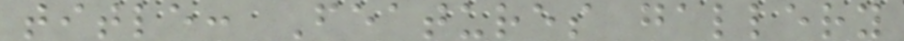title: Features gallery
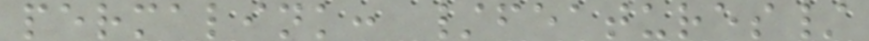permalink: /features/
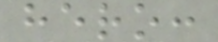hero:
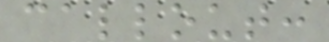callout:
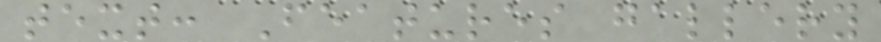text: Features gallery
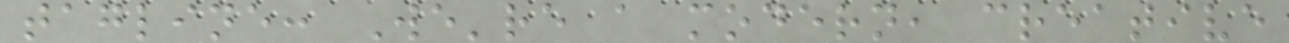tagline: We're a modern, creative
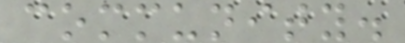community.
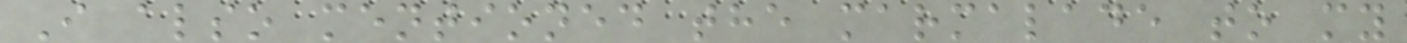I also mentioned the marmalade to my
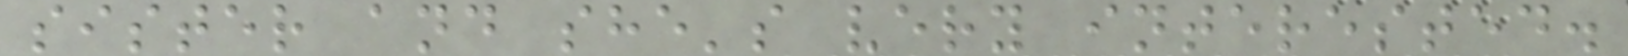sister and she's very interested.
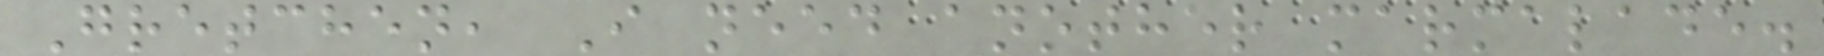Gretchen, I need another marmalade.
